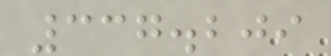337.209
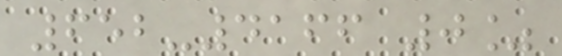652-4166 0%
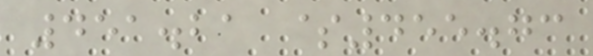451.21 $455.73
